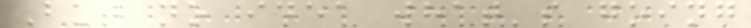But no idea what's going
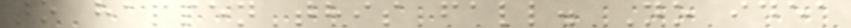to happen this fall. No idea
